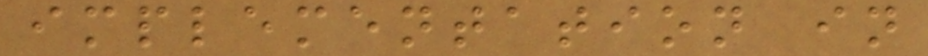implementation in
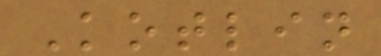Kotlin
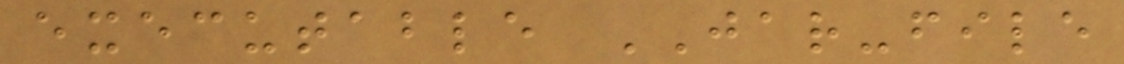executable JAR-file
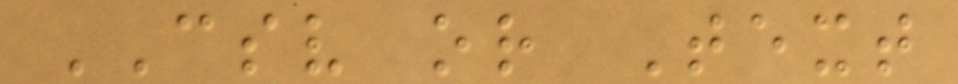CSV or Text
